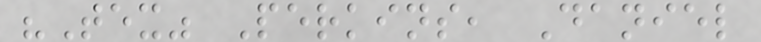"Tex" Perkins, Daniel
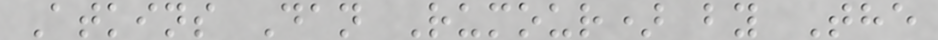Atkins Dan Rumour) by The
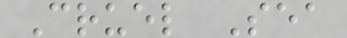Cruel Sea
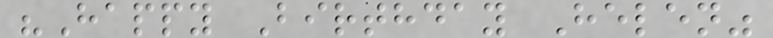"Happy Birthday Helen"
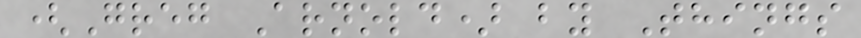(Greg Arnold) by Things
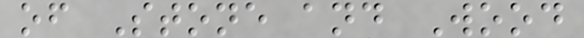of Stone and Wood
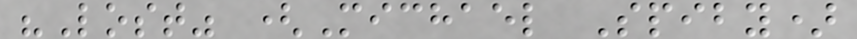"Lost" (Michael Spiby)
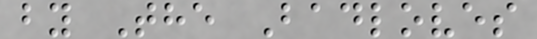by The Badloves
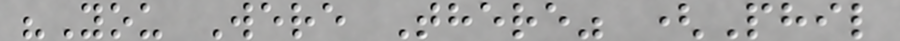"You Were There" (Phil
